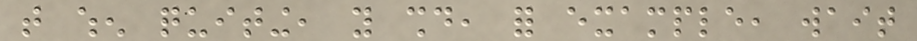that when quiting, you should, for example, wait
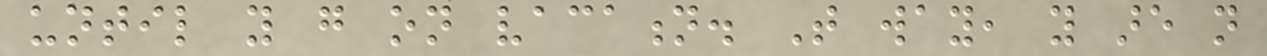until you go on vacation. That way, you are not
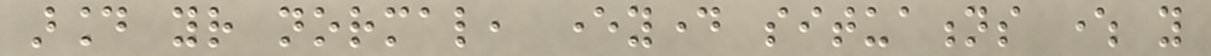around your normal, everyday situations where you
